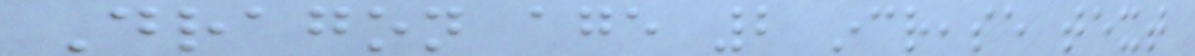Dragon age 2 increase text
